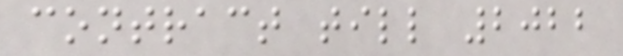contract till 2022
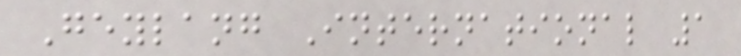Geylang International 1
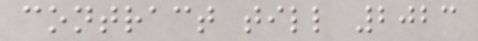contract till 2023
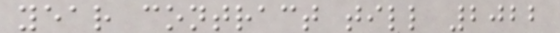year contract till 2022
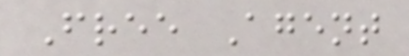Free Agent
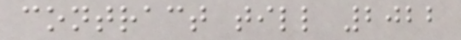contract till 2022
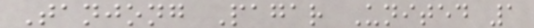Tanjong Pagar United 1
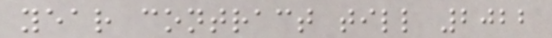year contract till 2022
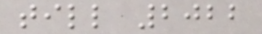till 2022
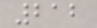212
